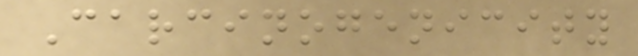Carcinogenicity
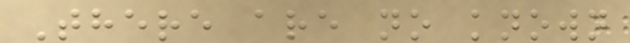There are no known
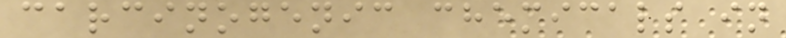carcinogenic chemicals in
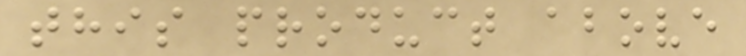this product above
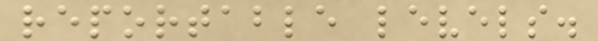reportable levels.
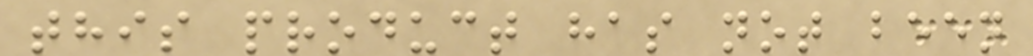this product has not been
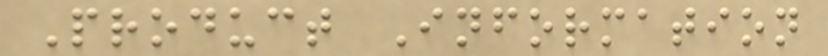Product Information
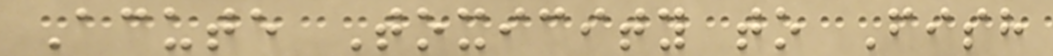Acute Toxicity to Fish
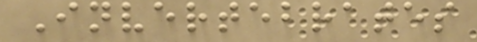Invertebrates
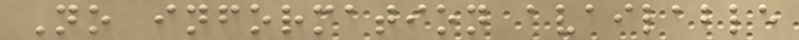No information available
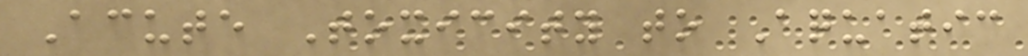Acute Toxicity to Aquatic
